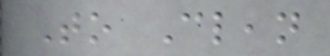To Clean
